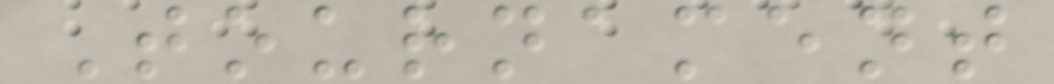Tournament
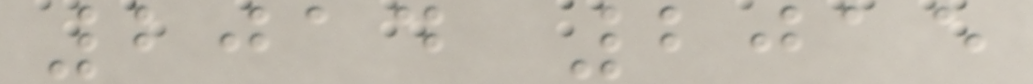2014 2015
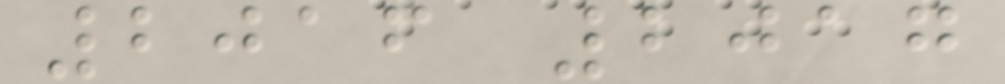2016 2017
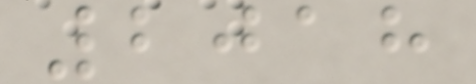2018
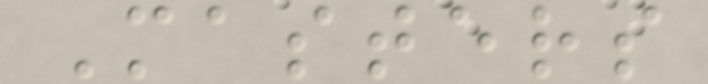Masters
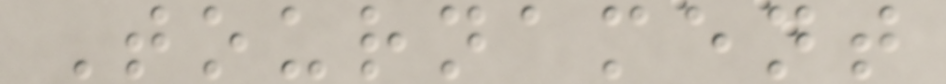Tournament
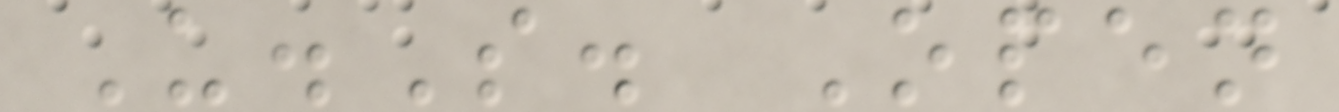U.S. Open
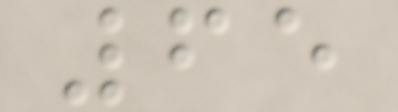65
